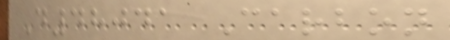D48041 Carbon
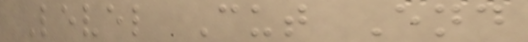Level Cut End
